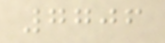7706
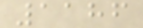1186
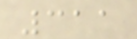311
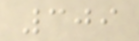309
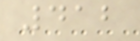412
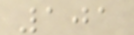101
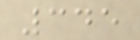345
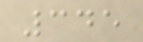345
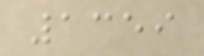1359
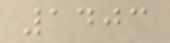1403
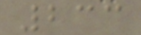233
